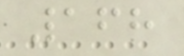168
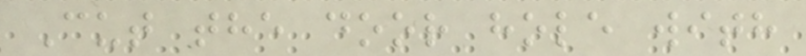Cut the door hole with
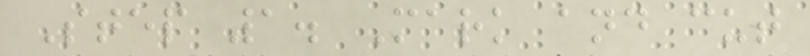Step 1. Mark and cut
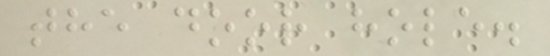the door hole.
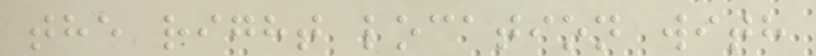the right location with
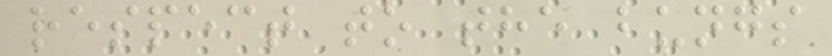respect to the bungs
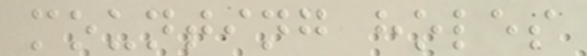mounting holes
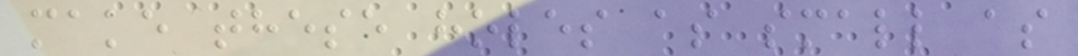make these holes as small as
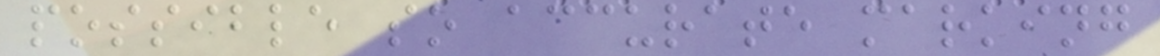possible so accurate marking
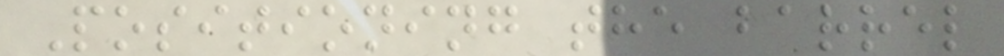Positioning the barrel
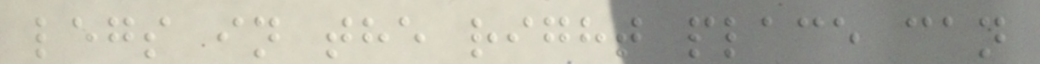legs in the right place can
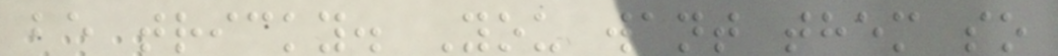be tricky. You want them so
